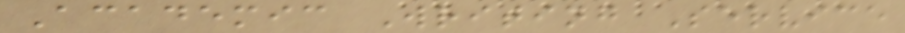Academic Writing Service
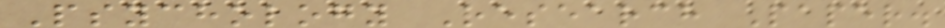Psychology Research Paper.
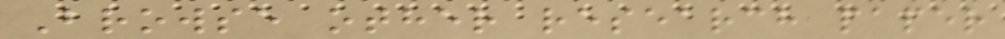Browse other research paper
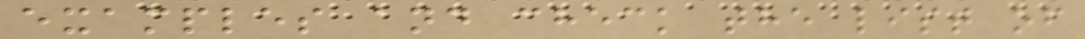examples and check the list of
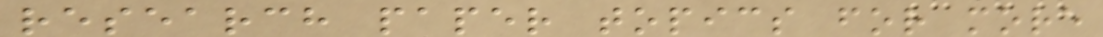research paper topics for more
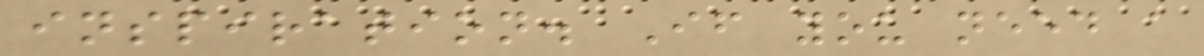inspiration. If you need a
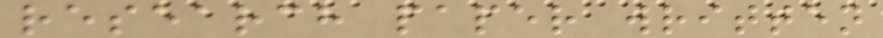research paper written
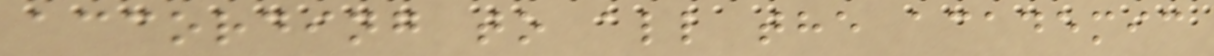according to all the academic
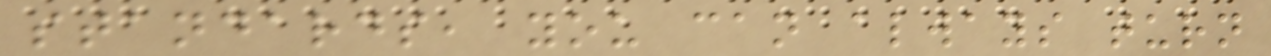standards, you can always turn
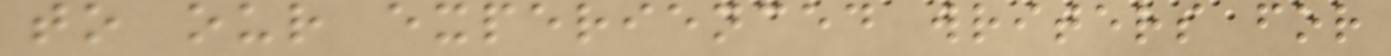to our experienced writers for
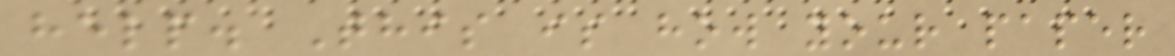help. This is how your paper
